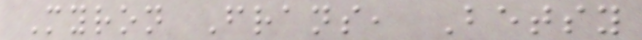Myron Frans, Betsy
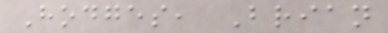Hodges, Brian
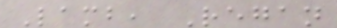Lamb, Regan
